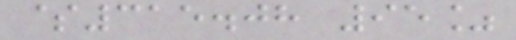$315.08 95%
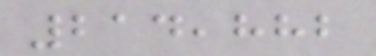214,882
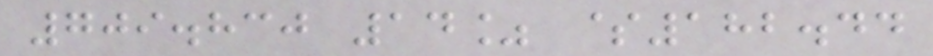709.830 14% $182.44
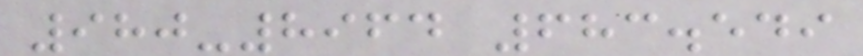980-8964 683.549
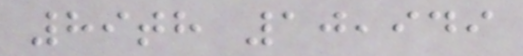89th 10,949
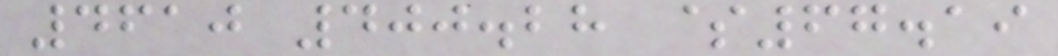4610 400.28 $67.19
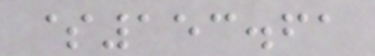$153.61
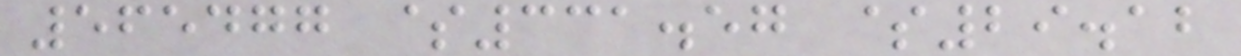565477 $331.57 $29.12
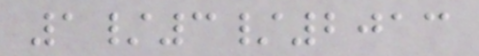1/3/2013
